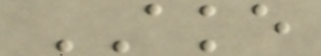AKE
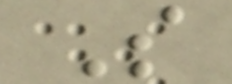S
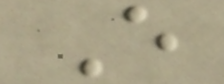E
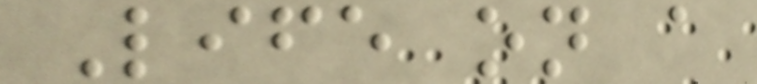Life on a
